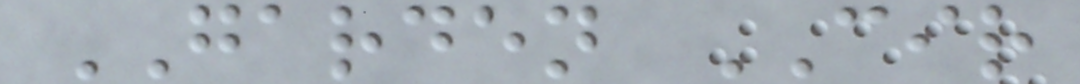GARDEN CIR
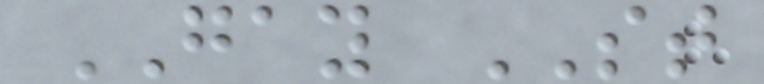GAY ST
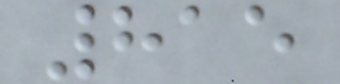815
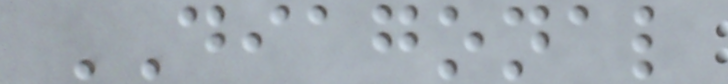DIAGONAL
